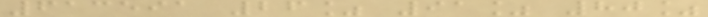613591 26% 91% 80%
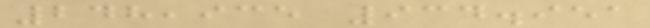248,935 934.951
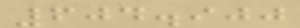604.900
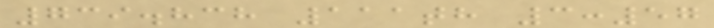739.838 111th 3:57
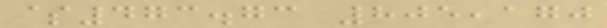$473.73 805,170
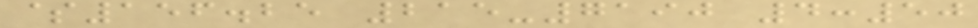$156.25 215-7190 4:50
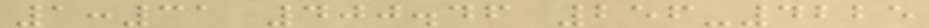1:31 400.46 256-4225
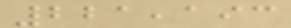221,193
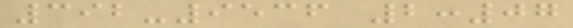392-9536 2:07
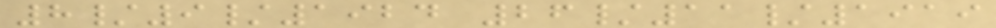8/9/1924 26/11/1919
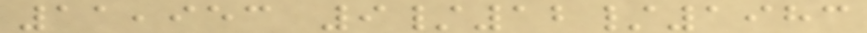11,953 9/12/1983
